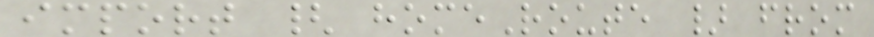import { homeRoute } from
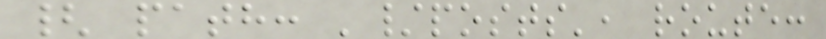{ path: '/posts', route:
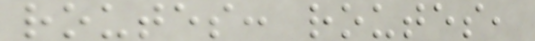routes: routes,
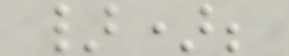});
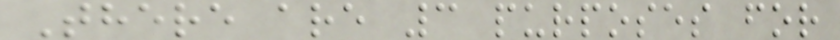There are 3 purposes for
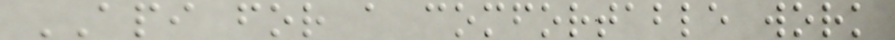API for a comfortable work
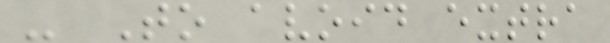- To avoid extra
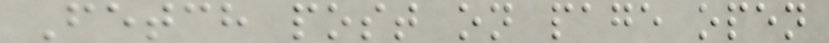Fetch post on page open
